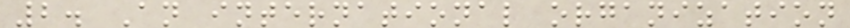2. An international organization
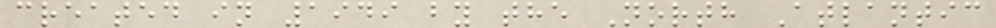created in 1949 by the North Atlantic
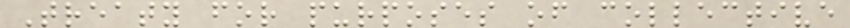Treaty for purposes of collective
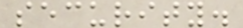security.
